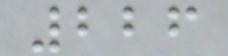226
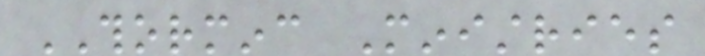THORMINC Ministries
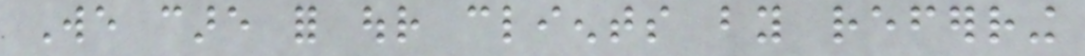We care for our clients by referring
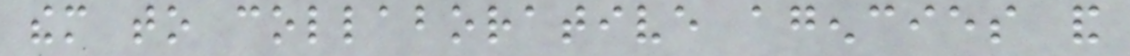them to collaborative agencies and
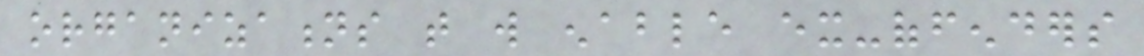organizations that will enable ex-offenders
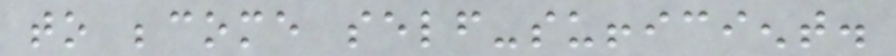to become self-sufficient.
